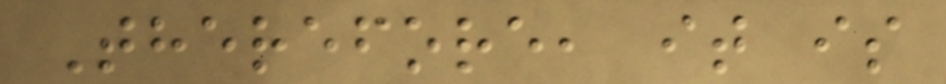Therefore, it is
